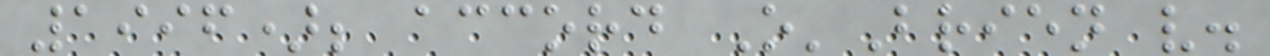1996); accord O'Brien v.
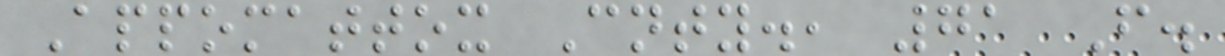Appomattox Cnty., 71 F.
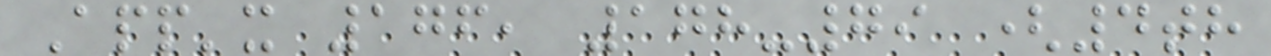App'x 176, 178-79 (4th
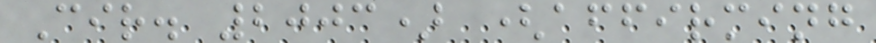Cir. 2003) (affirming
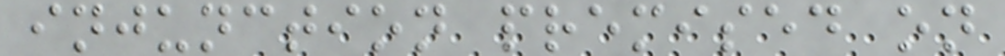injunction premised on
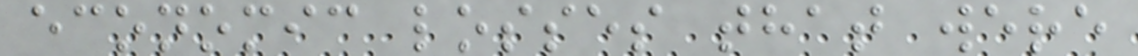economic losses that were
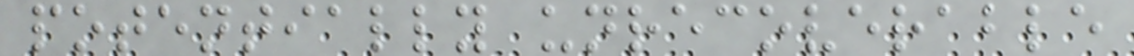potentially unrecoverable
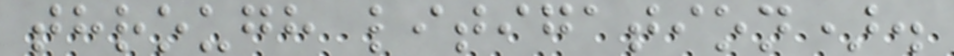through litigation).
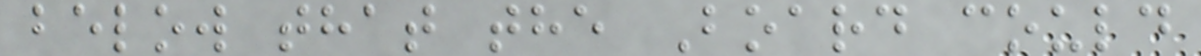below that the Board could
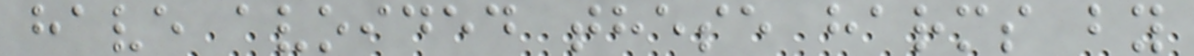have avoided these harms by
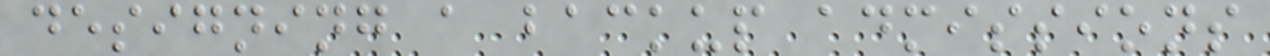designing a backup admissions
